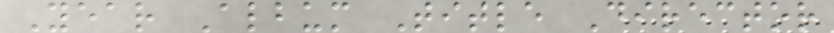Year Album Title Director
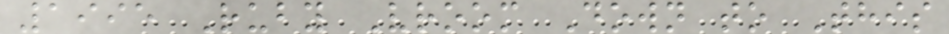1995 Ruby Vroom Down to This
